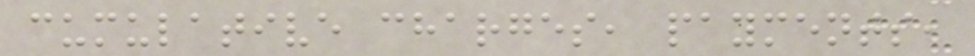cumulative charges, payments,
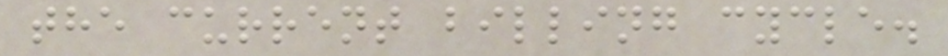the current billing cycle.
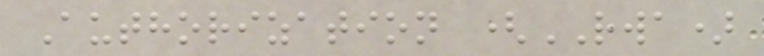Authorization (RWA)
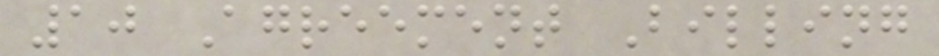10 Agreement Billing
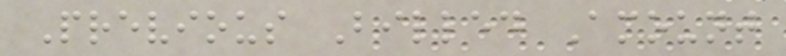Previous Billed Amount
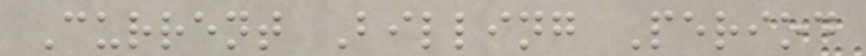Current Billing Period
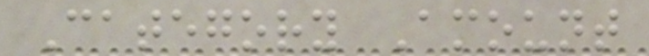Category Amount
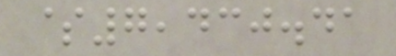$7,430.41
